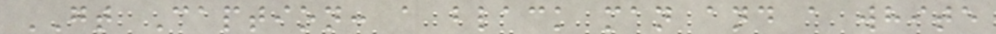GT Caption: a black man and a white
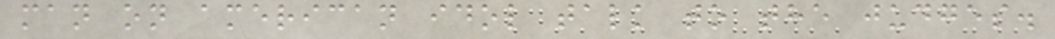man on american idol talk to the judges.
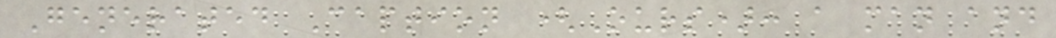Generated Caption (Ours): a man and
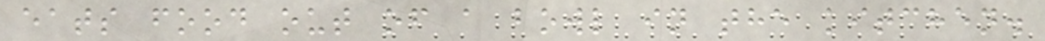eats food out of a bowl in the kitchen.
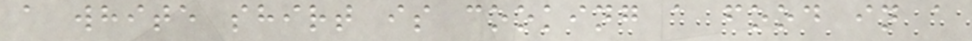a white shirt is cooking a food in a
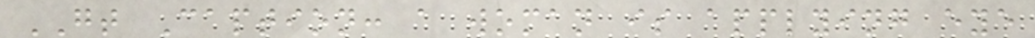GT Caption: a woman is applying eye
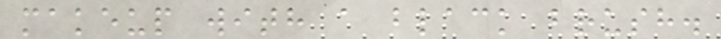makeup with a black brush.
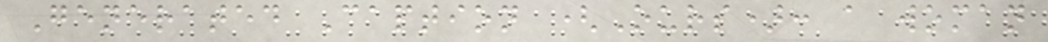Generated Caption (Ours): a woman
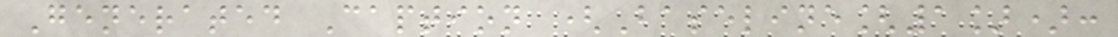Generated Caption (Baseline[1]):
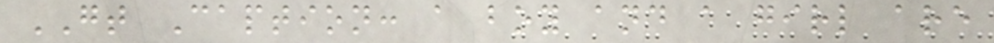GT Caption: a boy and a girl are
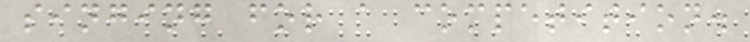singing for a competition.
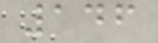146
